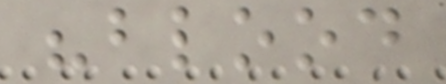"blood
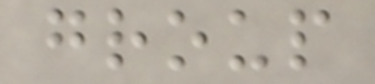group
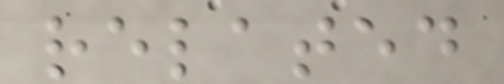related
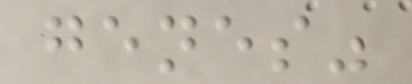genes"
